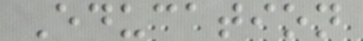Education
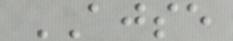AJSE
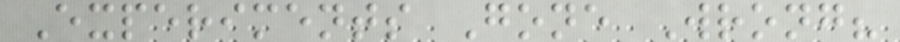Experiments Gone Wrong?
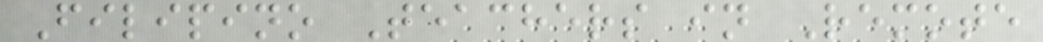Filipino Teachers in Remote
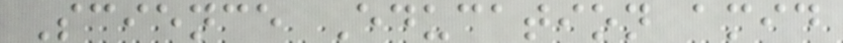Science Education amid
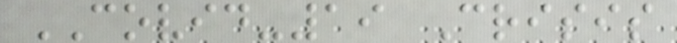COVID-19 Crisis
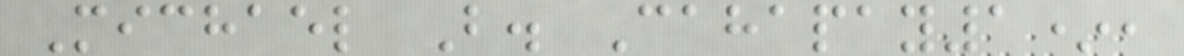Michael B. Cahapay1*,
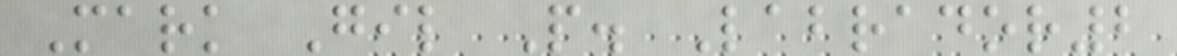Mark Gil P. Labrador2
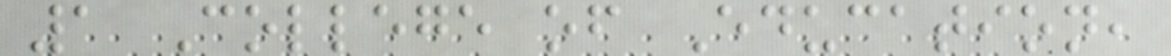1 College of Education,
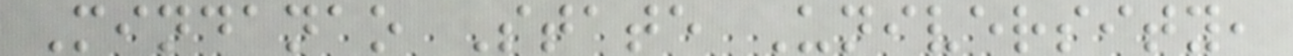Mindanao State University,
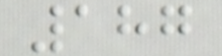187
